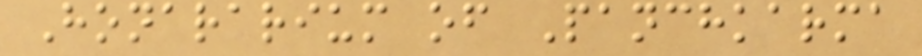Honararium of Panchkarma
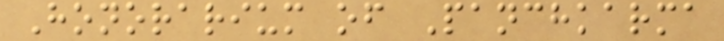Honorarium of Panchkarma
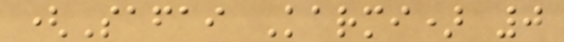(Safai Karmi) 0
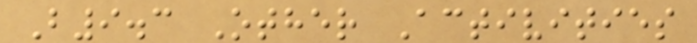B9.3 Other Activities
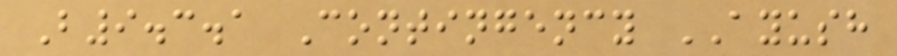B9.3.1 Contingency AYUSH
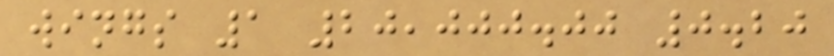wings 1 20,000.00 0.20
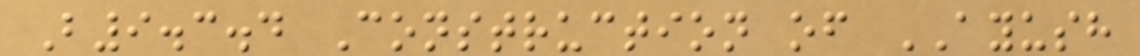B9.3.4 Construction of AYUSH
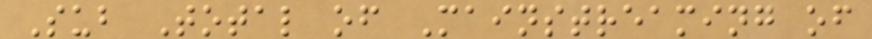Sub Total of Mainstreaming of
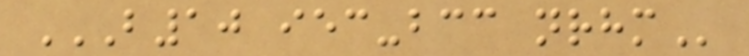B10 IEC-BCC NRHM
